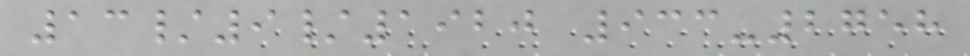13/9/1920 933-2758
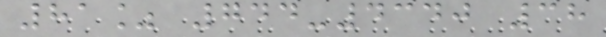81% 744-4340 38
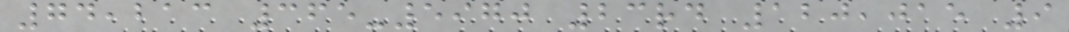74,213 365-5970 23rd 120,015 9
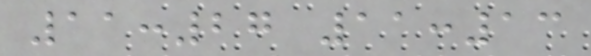11:27 11:13
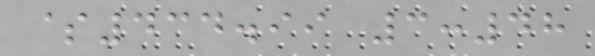$434.99 3:48
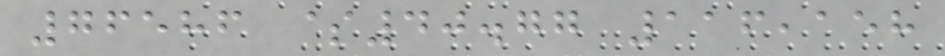76586 $40.77 116,158
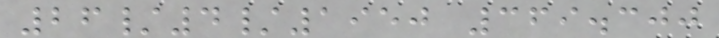26/4/1950 369.300
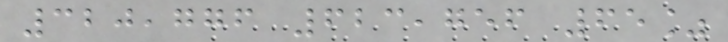320,776 623,756 65%
